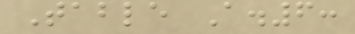Table A.6:
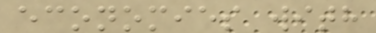economies with
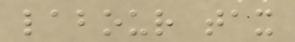labour tax
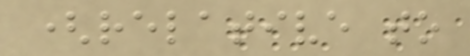(relative to
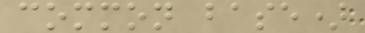common base)
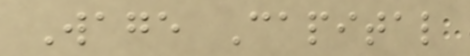Wage Capital
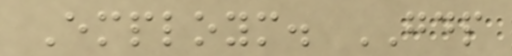Employm. GDP
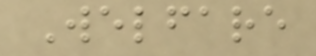Welfare
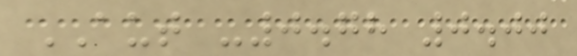AUT -0.78 0.00
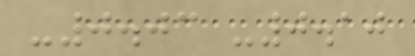-0.03 -0.10
